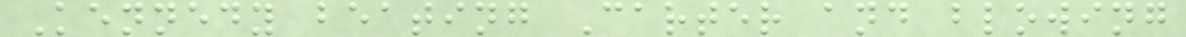Kennedy beating Carter and blowing
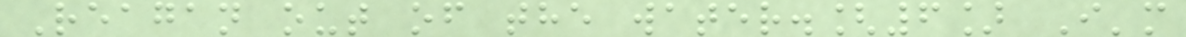Reagan out of the water.[6] I'm
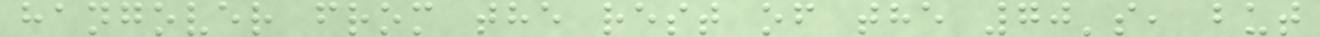hangover from the rest of the 70's, but
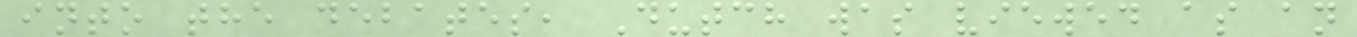into the debates, Dutch was viewed as an
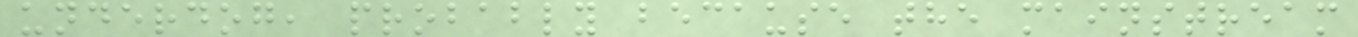underdog, probably because the mainstream
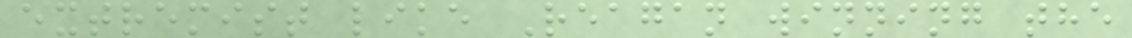extremist like Reagan winning the
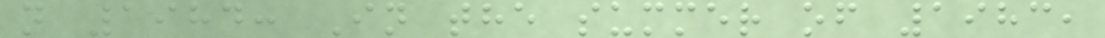n 1984: In the summer of 1983,
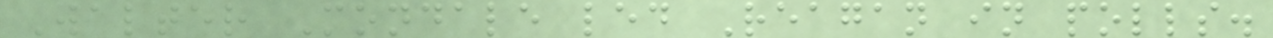Walter Mondale led Reagan in polls.
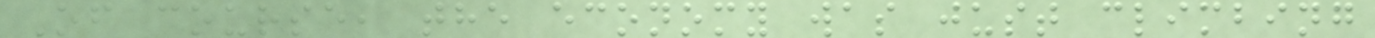Of course, the economy was just climbing
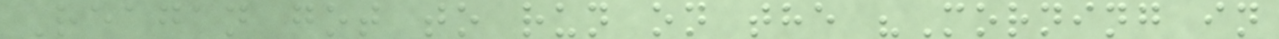Reagan got to run on the "Morning in
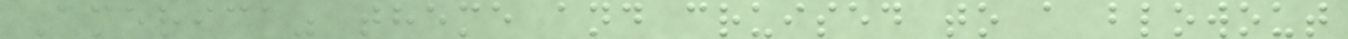America" theme and cruised to a blowout
